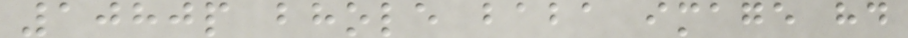1080p bhole baba image hd
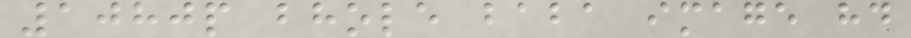1080p bhole baba image hd
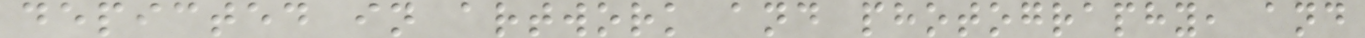depicted in artwork and photography, and
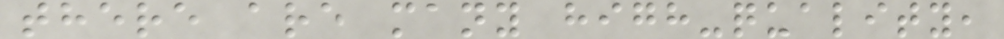there are many high-quality,
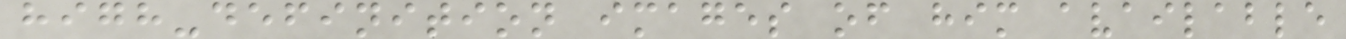high-definition images of him available
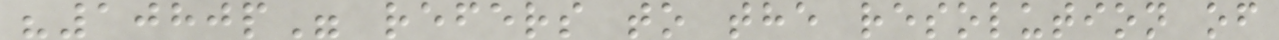"1080p" refers to the resolution of
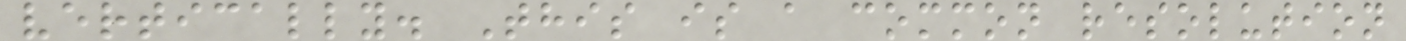vertically. This is a common resolution
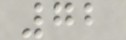72
